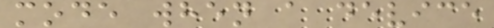mode when a device
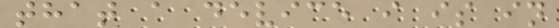that a device i is in
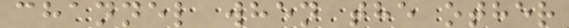channel when the other
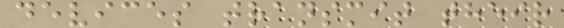devices transmit their
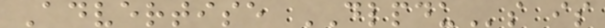Advertise DLPDUs is
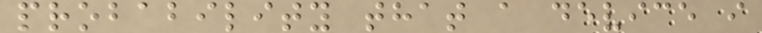probability that a device i
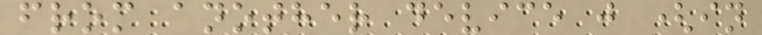from another device j (in
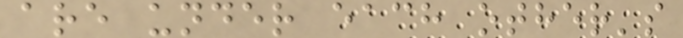are under each other's
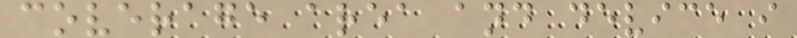coverage area and device i
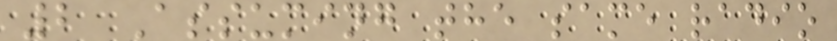2 Assuming the same radio
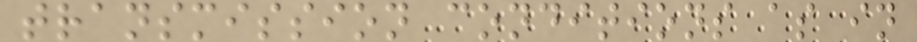transmission conditions as in
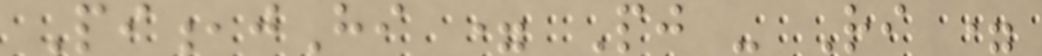Pi,jHi = Pj - Ri =
